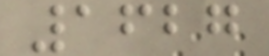1627
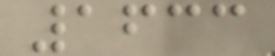1633
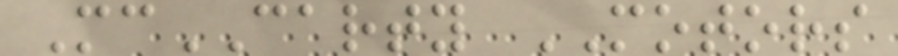McCARTY MOTORS
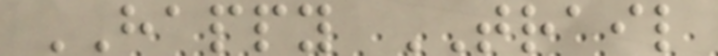HAPPY TRAIL
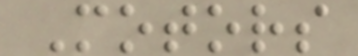Motors
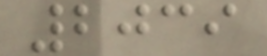2039
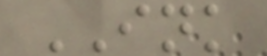INK
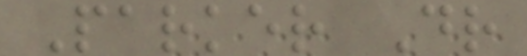Parker Dr
